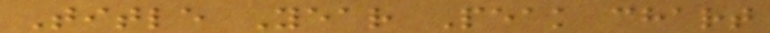Title Year Peak chart
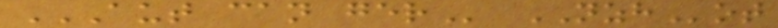AUT CAN GER NZHot
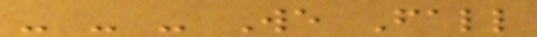- - - We Fall
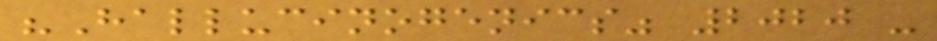"Hallucinogenics" 2020 -
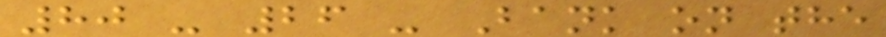80 - 26 - Bank on the
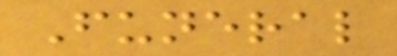Funeral
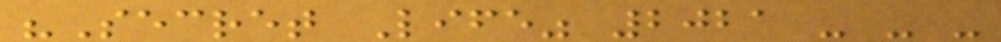"Secret Life" 2021 - - -
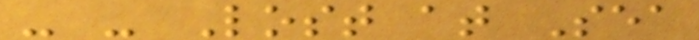- - Lost at Sea
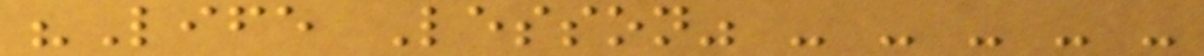"Life Lesson" - - - - -
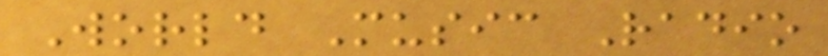World Music Radio
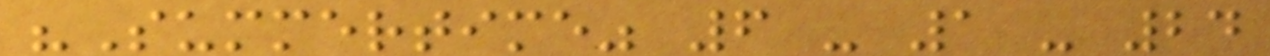"Summertime" 6 - 1 - 24
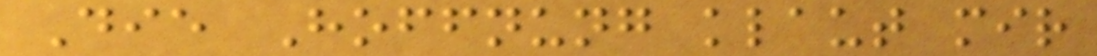Die Hoffnung klaut mir
